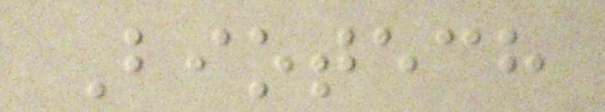Biotech
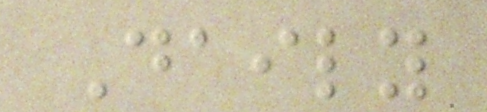Daily
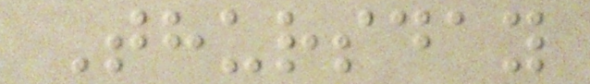Thursday
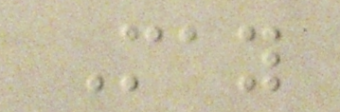May
